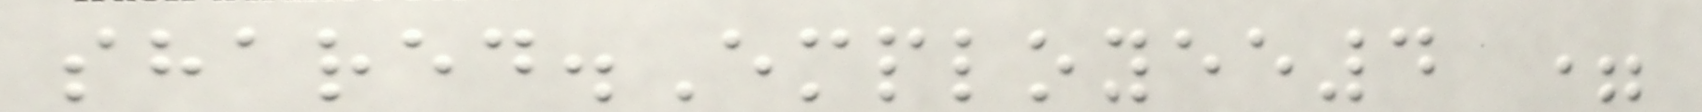shared.Employee4 =
